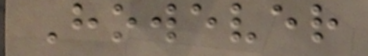However
